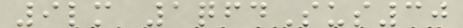9lm 1qfdSus30
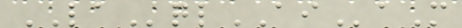LAqlAIaM
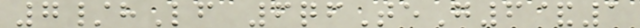7/hLf 6qfTeG6&1
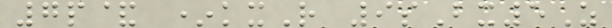7p& *kxR 9sBx5Z
